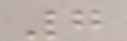7
